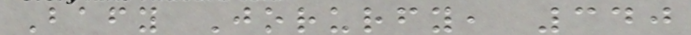Bafy Jorurfy, 340
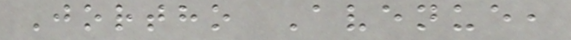Jortho Avenue,
